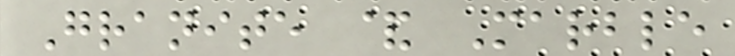Granite & Marble
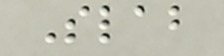Slab
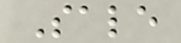Sale
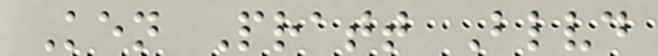Ken Pratt Blvd
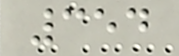354
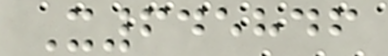X645846
